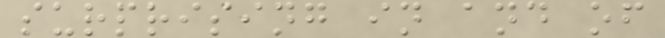surprising in and of
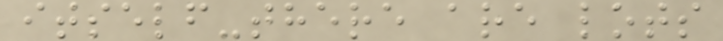itself-there are lots
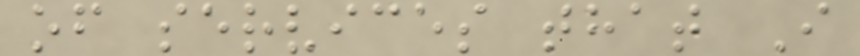of services that I
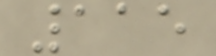115
